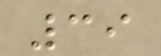39
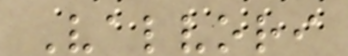Valvori
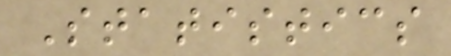Statistics
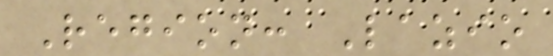Region: Lazio
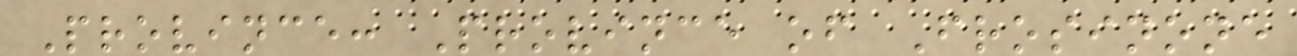Province: Province of Frosinone
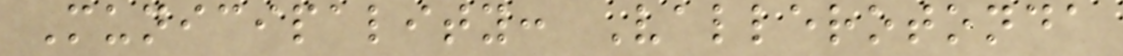Municipality: Vallerotonda
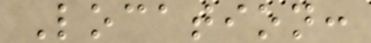Location:
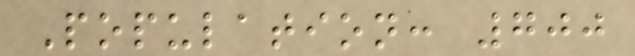Population: 700
